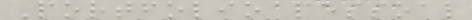Portfolio pessoal
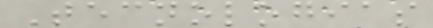Tecnologias
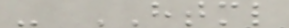- HTML
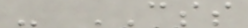- CSS
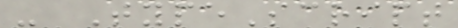- TypeScript
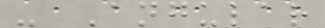- Angular
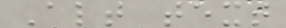Alt text
